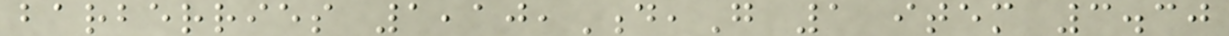barberries 1,10,D,G 1 item 3.30
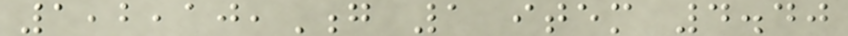1,2,10,G 1 item 4.40
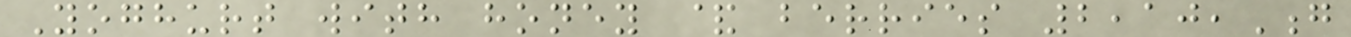Yoghurt with honey & berries 2,10,G
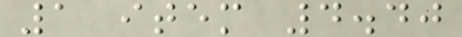1 item 4.40
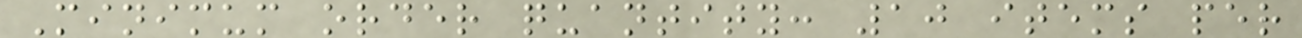Minimum order quantity: 10 items per
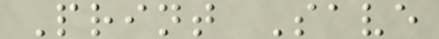Print Save
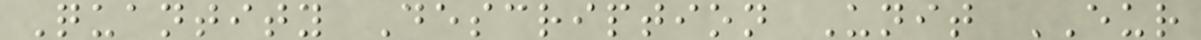Quantity Description Unit EUR
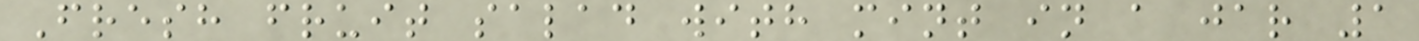Fresh fruit salad with mint in a jar 1
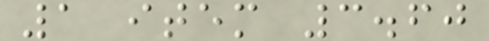1 item 3.60
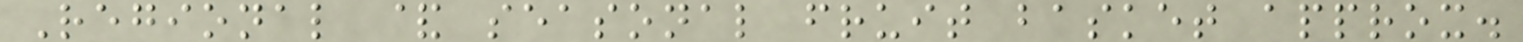Regional & seasonal fruit basket approx.
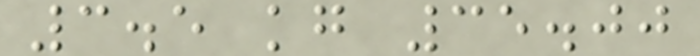3.5 kg 35.00
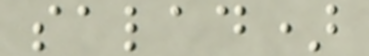salad)
